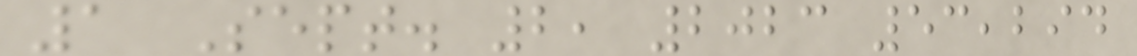1 Sept. 2, 2023 53,294
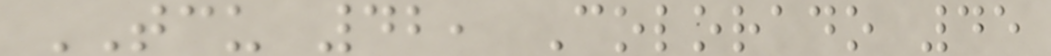TCU 42, Colorado 45
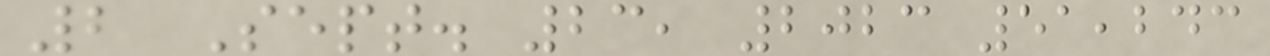2 Sept. 23, 2023 51,243
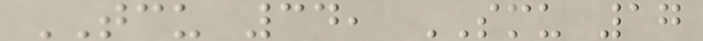TCU 34, SMU 17
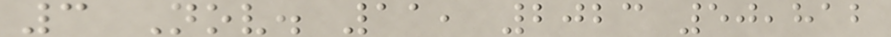3 Nov. 11, 2023 50,812
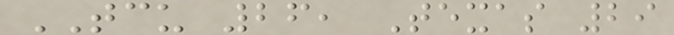TCU 26, Texas 29
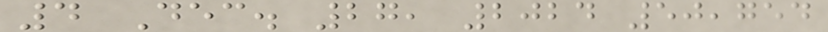4 Dec. 27, 2024 50,754
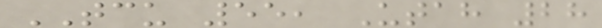TCU 55, Utah 28
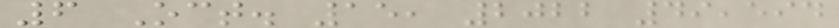6 Oct. 15, 2022 49,594
